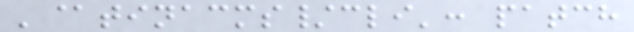'@tinacms/cli': patch
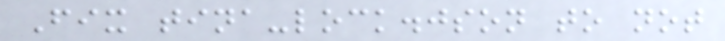Fix tina-lock.json to not
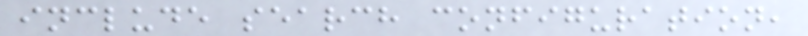include search configuration,
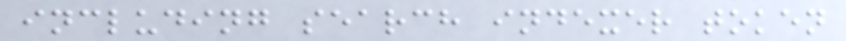including search indexer token
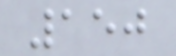150
